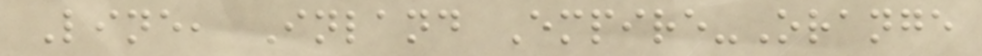Line, Inland Empire-Orange
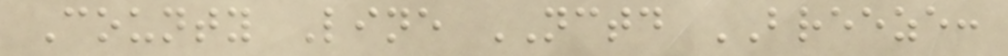County Line NCTD BREEZE:
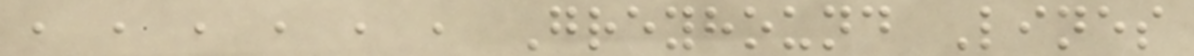, , , , , , Greyhound Lines
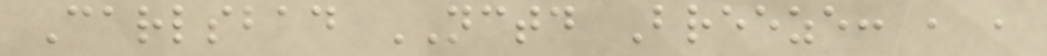Carlsbad NCTD Breeze: , ,
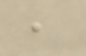,
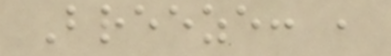Breeze: ,
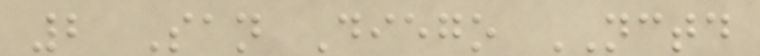2 San Diego NCTD
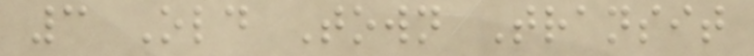3 Old Town Transit
